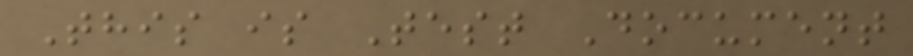This is Test Document
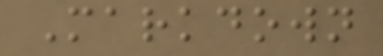Markdown
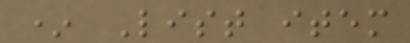* List item
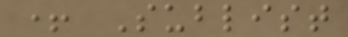+ Sublist
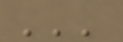'''
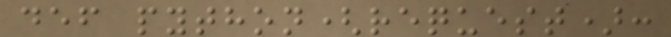def python(request):
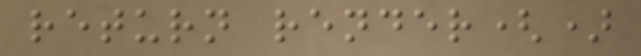return render()
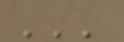'''
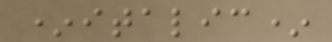*italic*
